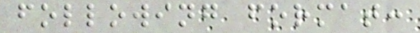following format:
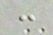:
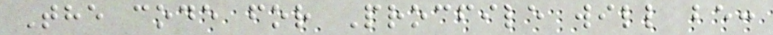The code for Procfile will be:
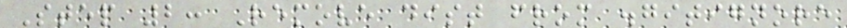Step 2: Remove dist from .gitignore
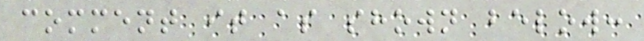comment it as shown below:
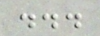...
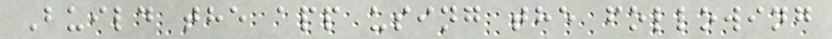Build the app using the following
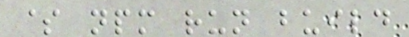$ npm run build
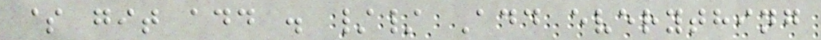$ git add . // Add everything
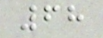68
